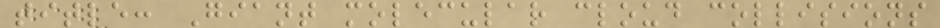title: Giant molecular cloud collisions
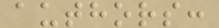authors:
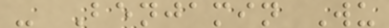- Benjamin Wu
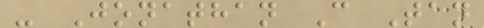- Jonathan C Tan
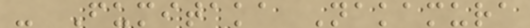- Fumitaka Nakamura
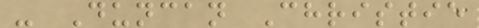- Duncan Christie
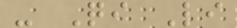- Qi Li
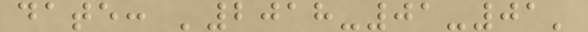date: '2018-01-01'
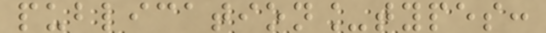publication_types:
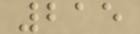215
